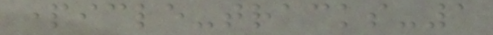particle-tracks-1
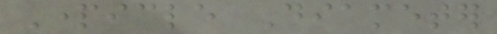Particle Diameter
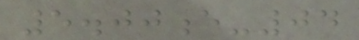5.00e-04
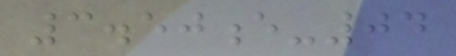3.50e-04
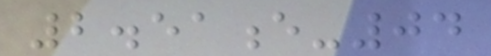2.51e-04
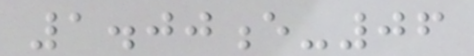1.00e-06
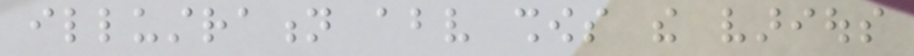illustration above shows the various
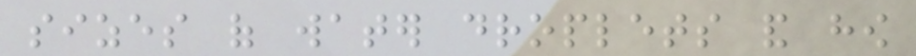sizes of water droplets and how
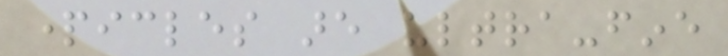particles are ultra-fine
